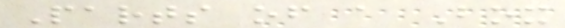Parts of a Box
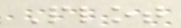Plot
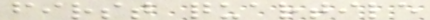first quartile
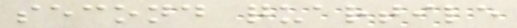second quartile
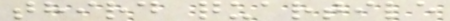third quartile
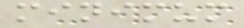minimum
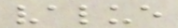value
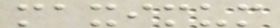maximum
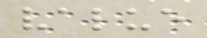value
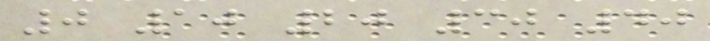0 10 20 30 40
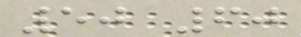50 60
